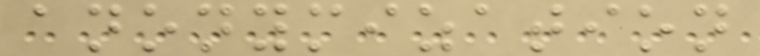anonymization
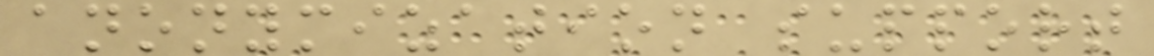anonymization support
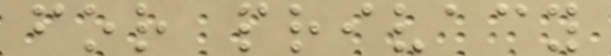for privacy
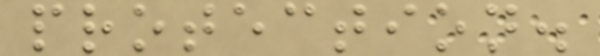protection.
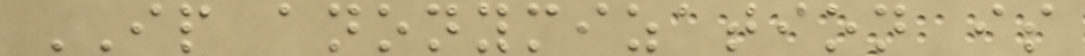IP anonymization is
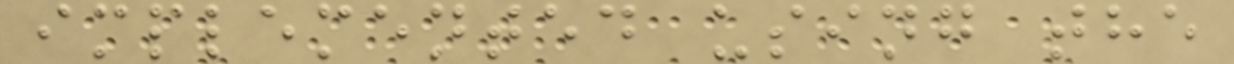implemented using the
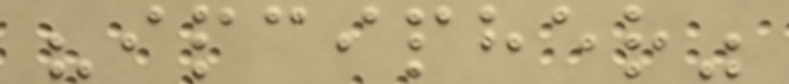"ipcipher"
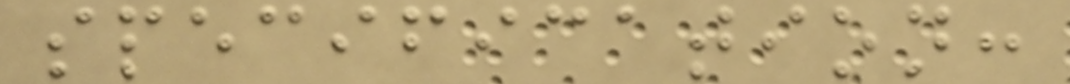specification:
